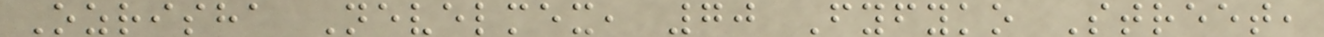Ozrisha Nevelmex, 70 Fyfyko Street,
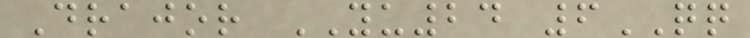Drajor YU24 6QQ
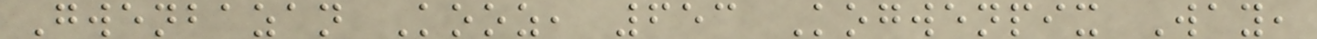Gwenbazan Kooz, 653 Kogwenpix Way,
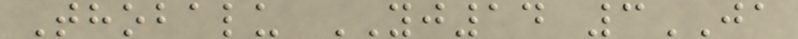Thobalu YJ14 3JA
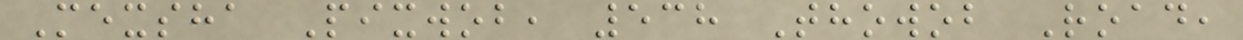Mexsha Pixwob, 538 Thowob Road,
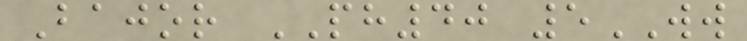Bajor PH40 5WW
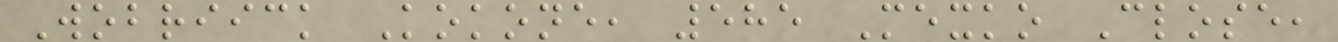Wobriick Kokone, 585 Mexko Close,
